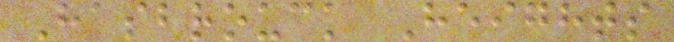Hasbrouck Heights
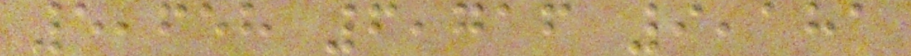5,658 6,716 9,181
